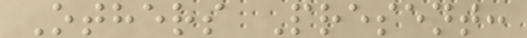Others Present:
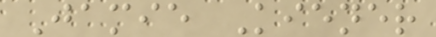Jamie Kiener
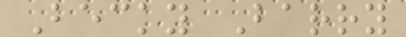Becky Barry
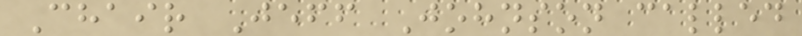Chair Jeff Johnson called
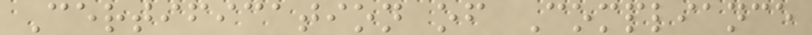Certification of Compliance
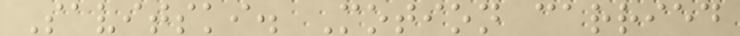Savitski. Motion carried
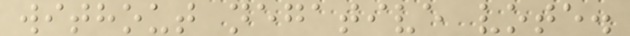without negative vote.
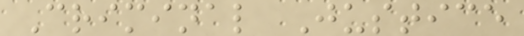Criminal Justice
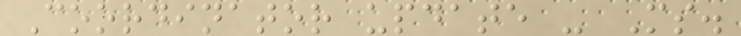Coordinator update - Ms.
